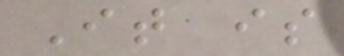It is
